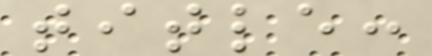title:
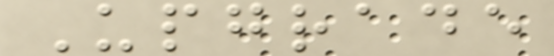Upgrade
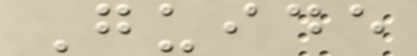Guide
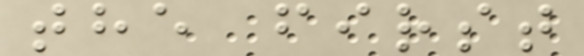the first
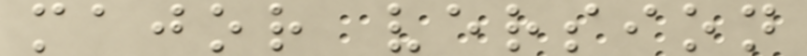major version
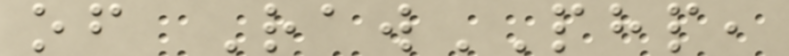of RawPHP,
